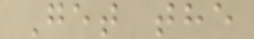Get the
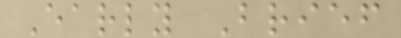Early Brief
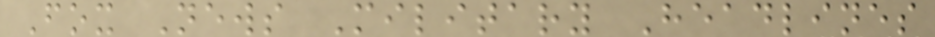Fox News Military Headlines
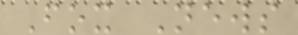Fox News
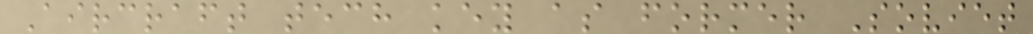Aircraft tech key as former Soviet
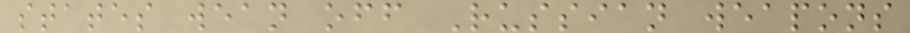states wean off Russian weapons
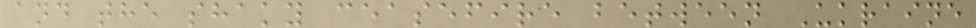and the shaky ceasefire between Ukraine
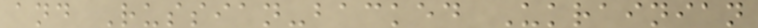and Russian-backed Ukrainian
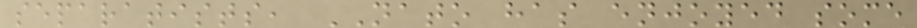separatists, NATO has enjoyed some
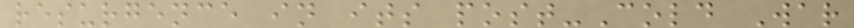resurgence in its post-Cold War
